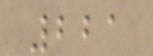221
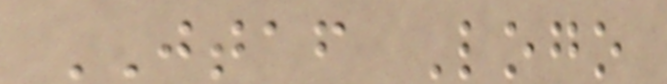JTAF Logo
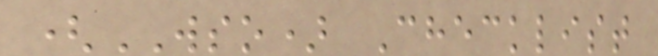(WSO) Checklist
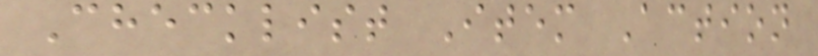Checklist Item Action
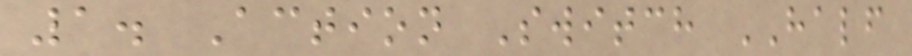1. Action Switch HALF
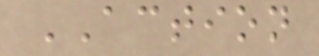ACTION
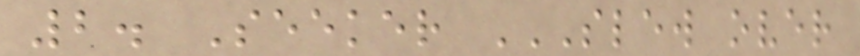2. Seeker SLEW OVER
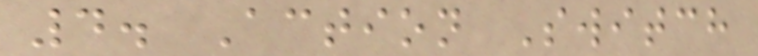4. Action Switch
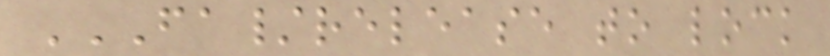FA/RELEASE TO LOCK
